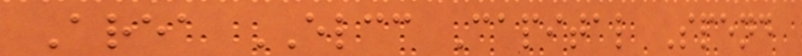Area ELCC Capital Spend
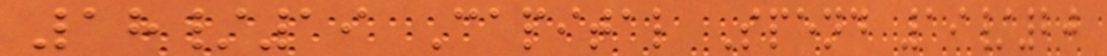18/19 Capital Spend 19/20
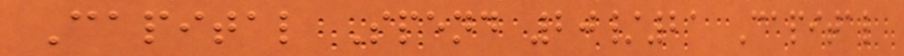Capital Spend 20/21 Capital
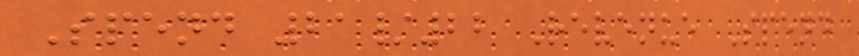Spend 21/22 Revenue Spend
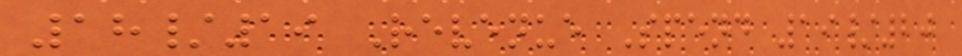18/19 Revenue Spend 19/20
